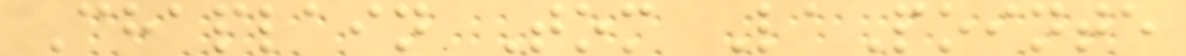Chaplain Tom LaPointe
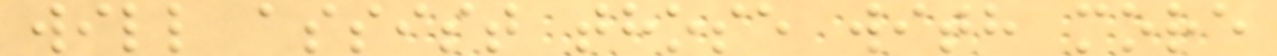will assist those with more
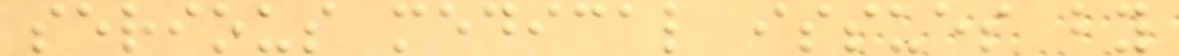serious medical issues by
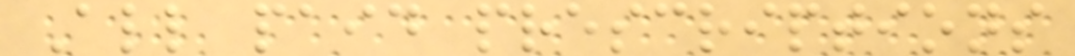All paid prescriptions
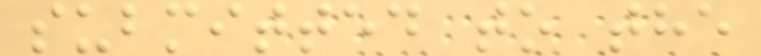submitted to the
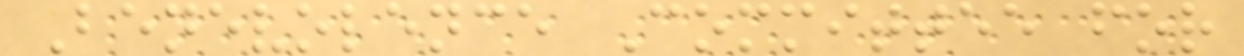Benevolence Committee for
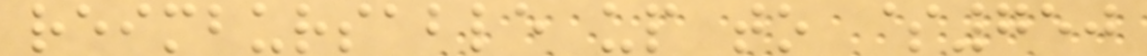reimbursable up to $750
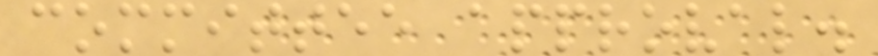committee approval.
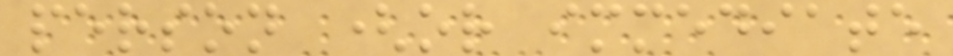person (or immediate
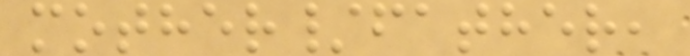mother/father,
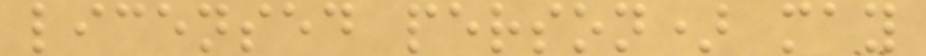licensed person) may
